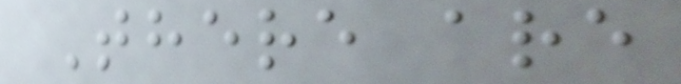There are
